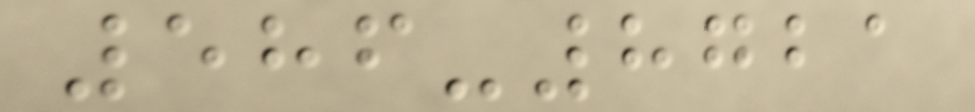586-8721
